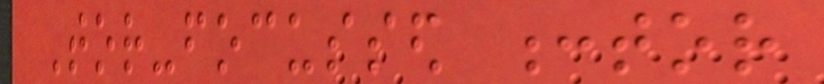Tor-focussed :tor
